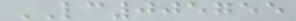LC005755
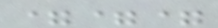===
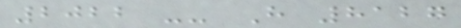2022 -- H 8127
